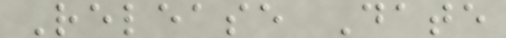Release Date
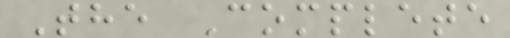The Complete
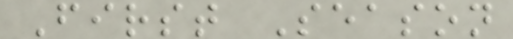First Season
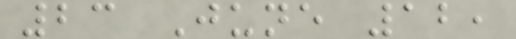23 June 12,
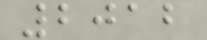2012
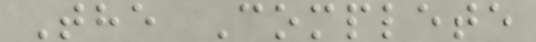The Complete
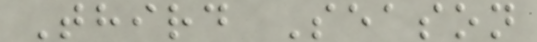Third Season
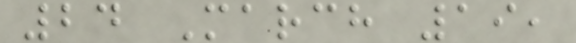24 March 19,
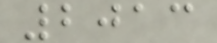2013
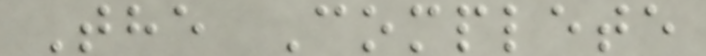The Complete
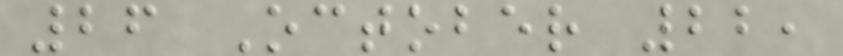26 October 22,
